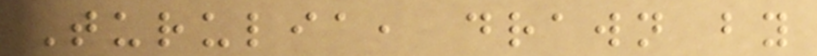Turulia, drawn by
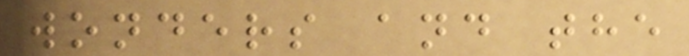wonders and the
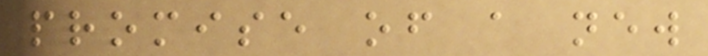promise of a new
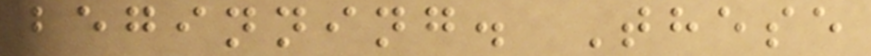beginning. These
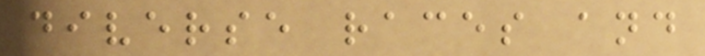diverse races and
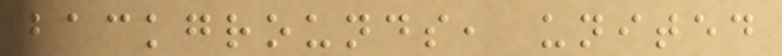backgrounds, united
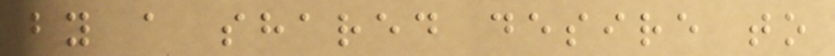by a shared desire to
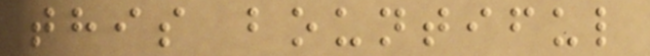this bountiful
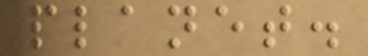planet.
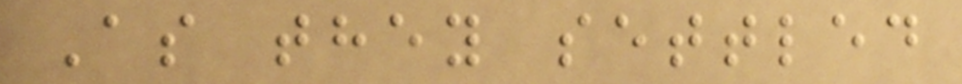As they settled
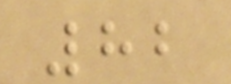82
